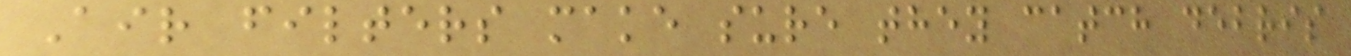Air filters make sure they catch debris
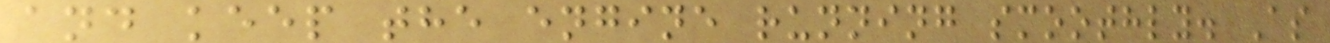and keep the engine running smoothly. As
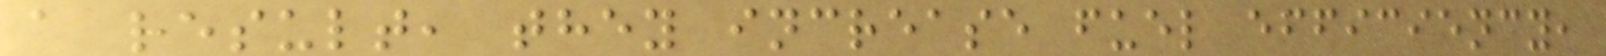a result, they increase fuel efficiency,
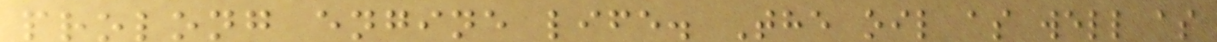prolong engine life. The oil as well as
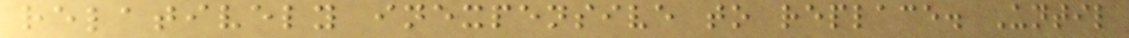relatively inexpensive to replace. Until
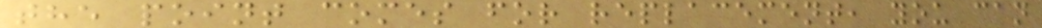the point comes for replacement, you can
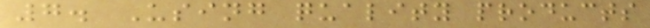7. Using quality products
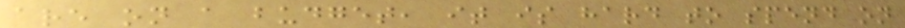are on a budget, it is hard to spend on
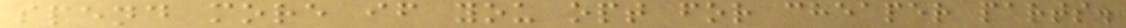spend more if you opt for cheaper parts.
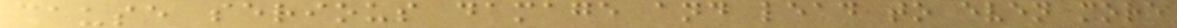cause serious damage and lead to even more
